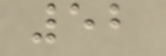52
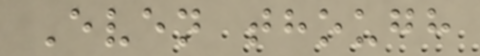Even though
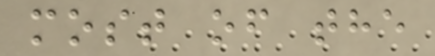most of the
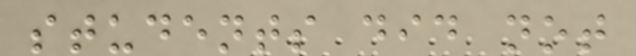students did not
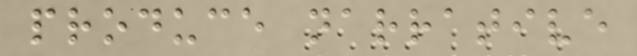produce narrative
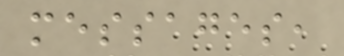messages,
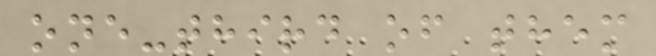one-third of them
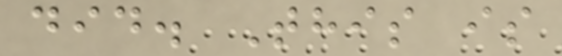did. This is
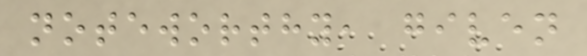noteworthy, given
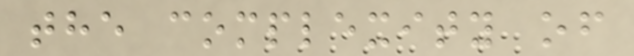the complexity of
